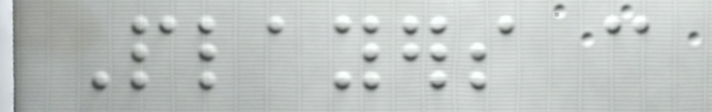Players can
